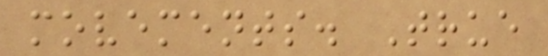movements. True
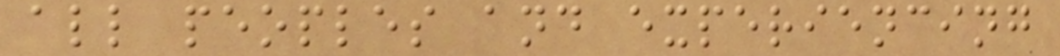all peoples and experiencing
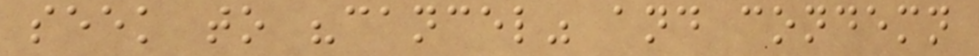seek to "cancel" and condemn
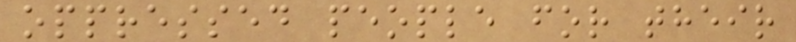oppressed people for their
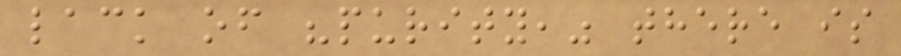lack of "purity," there is
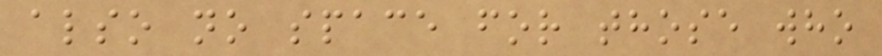also no space for those who
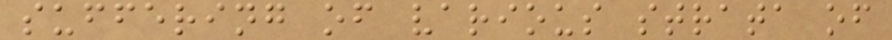suffering of various strata of
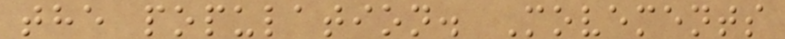the population. Movements
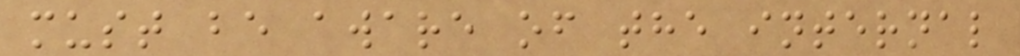must be aware of the internal
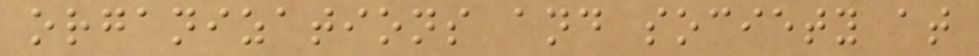organizations and society at
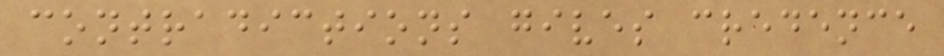contradictions gives credence
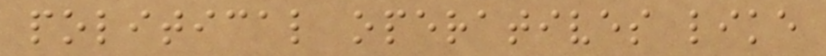political operatives like
